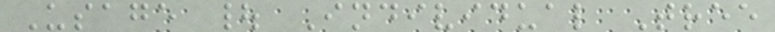Usage | Individual Tree
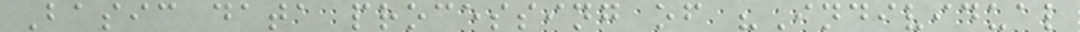Basic data processing of "Individual
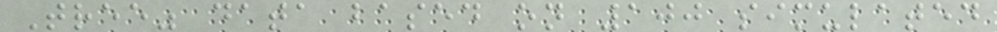Tree" data based on 100 simulated
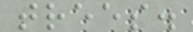trees.
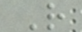R
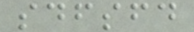sdfsfd
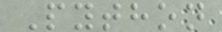Python
